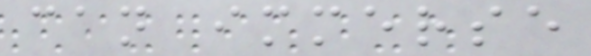can immerse
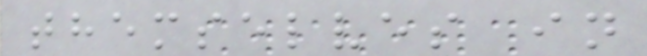themselves in
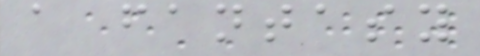a fantasy
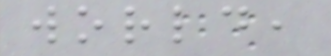world,
